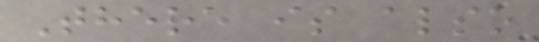There is also
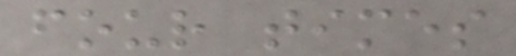four times
